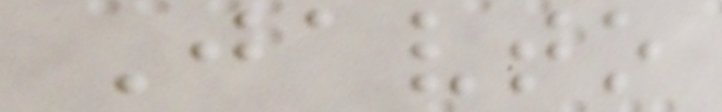Javto
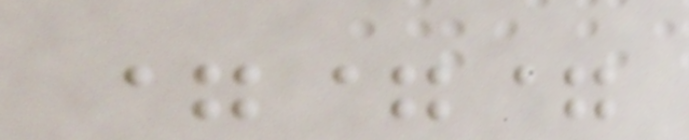===
